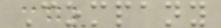Company
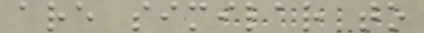are similar to
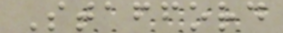Stafford
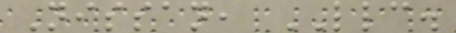Nissan, LLC.
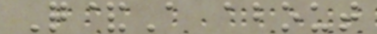Q&A about
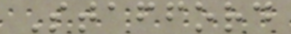Stafford
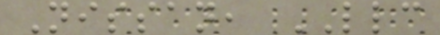Nissan, LLC
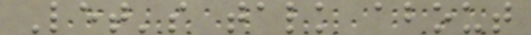Let's talk about
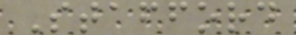Stafford
